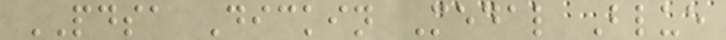PDSA Dickin Medal Blue
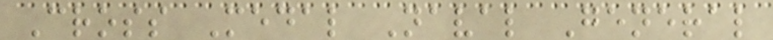Cross Medal Naval General
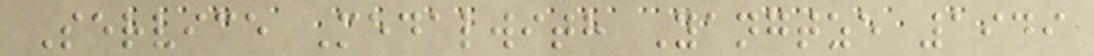Service Medalwith Yangtze 1949
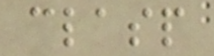clasp
